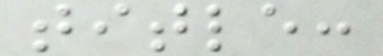title:
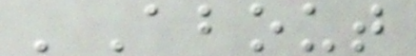'About
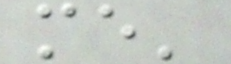me'
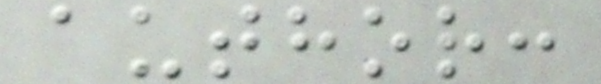author:
